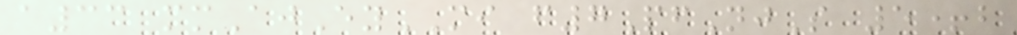a33 mmAjEyMI f7PfNjS 5+b
